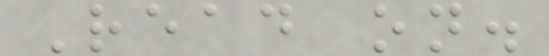Read on.
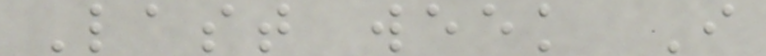Last week I
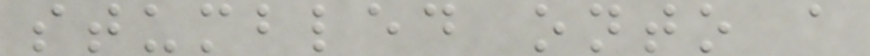stumbled onto a
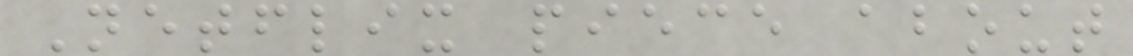Netflix piece about
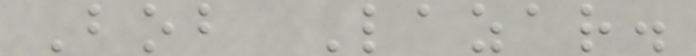Bob Lazar.
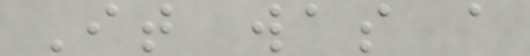It was a
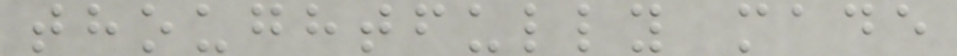thoughtfully made
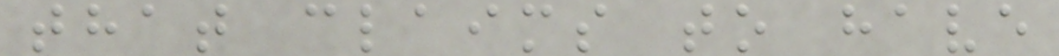that claims to have
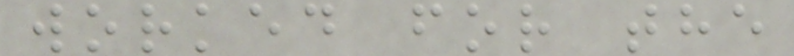worked for the
